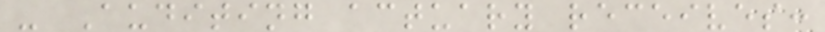- Auditing actuary receives:
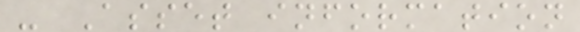- Asset information
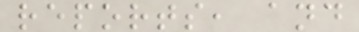reports, and
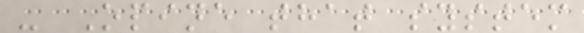- Opine that system
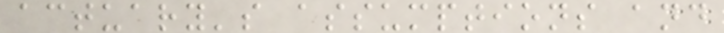actuary's assumptions and
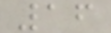16
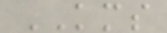KMS
